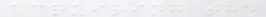acquiring the
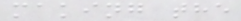making the
